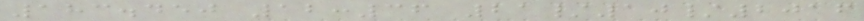183.450 12:36 21/10/2016
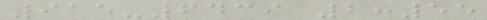915-6439 2:55
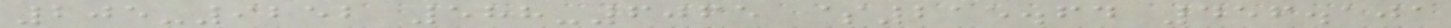205-9252 588-6065 $215.64 456.101
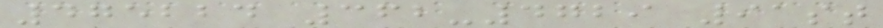475224 362-4729 91st
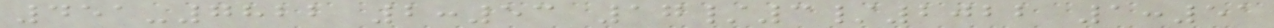451-7822 2:53 17/3/2022 1:51
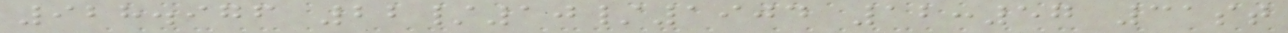928.976 22/10/1904 12:57 31st
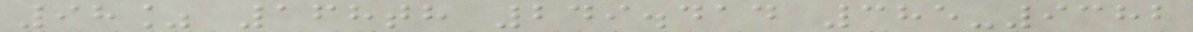98% 168th 249.414 385-9382
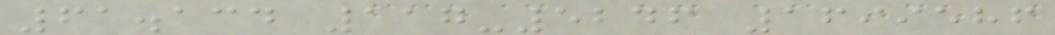61.134 117-5246 1699586
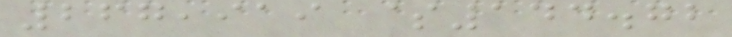267,919 $144.72
